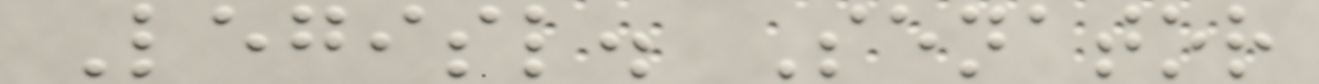Legisl. Senator
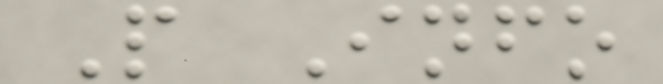P Info
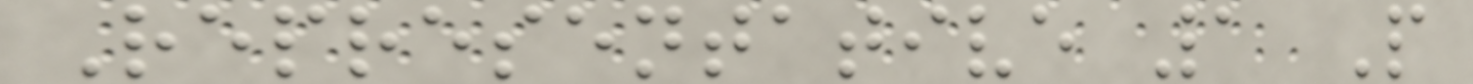Representative 1 P
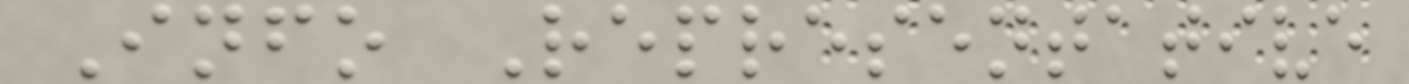Info Representative
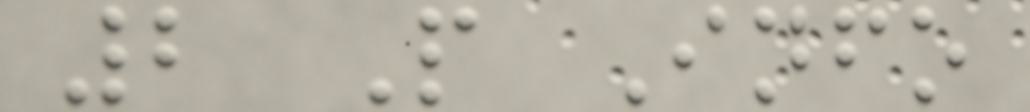2 P Info
